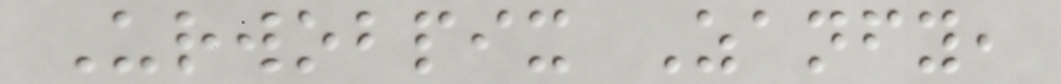Urwobpix Zanfy,
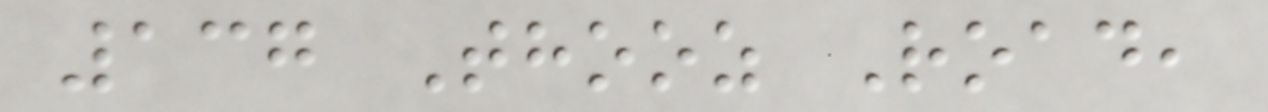137 Thooz Road,
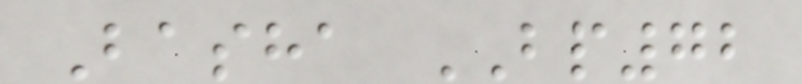Basha BP72
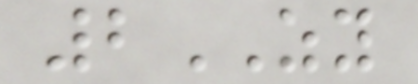2ZY
